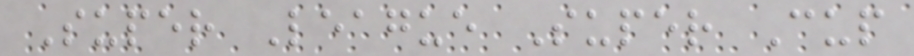Super League Super Cup
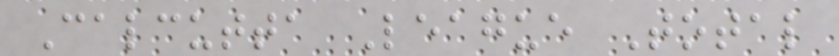Calcutta League Total
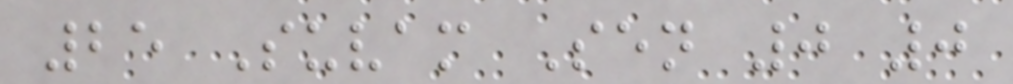25 Suvam Sen 0 0
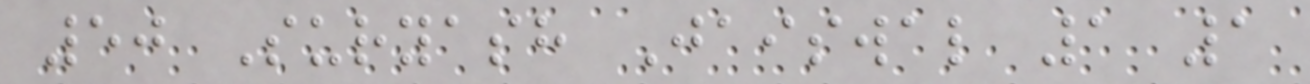50 Suryash Jaiswal 1 1
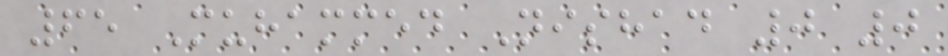65 Muhammed Nishad 0 0
